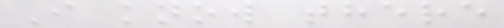I know there
